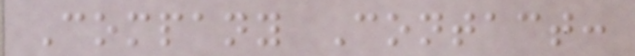Company Contact:
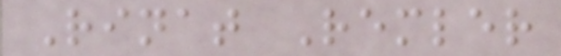Rinat Remler
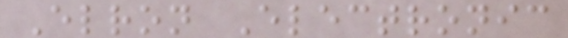Elron Electronic
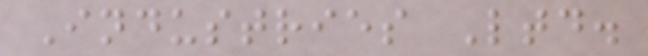Industries Ltd.
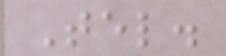Tel.
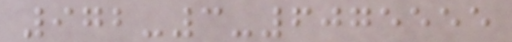972-3-6075555
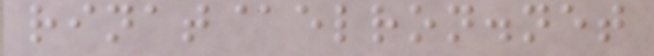rinat@elron.net
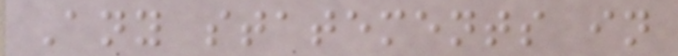Any statements in
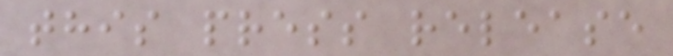this press release
